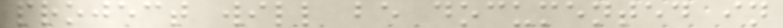project will be documented in
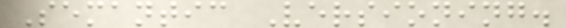Semantic Versioning.
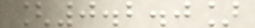[0.2.0]
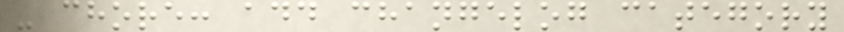- chore: add changelog category
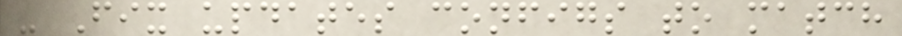- Fix updates configs to match
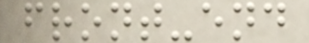front-end
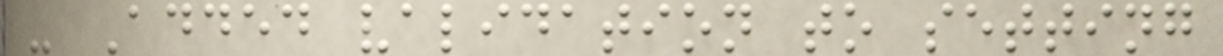- Added validation to setting
